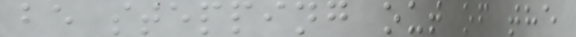be stepping out of the
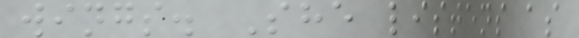wings. She listens as
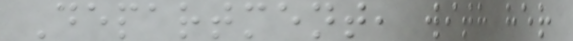Department, with her
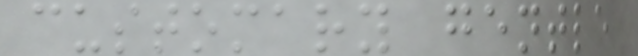customary gentle
